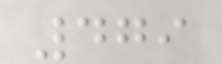479
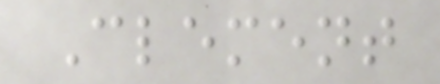Clement
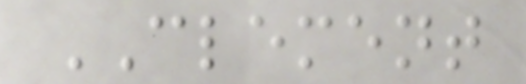CLEMENT
